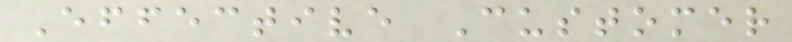Effective Customer
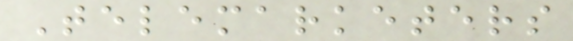Telemarketers
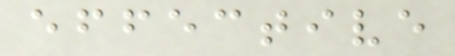effective
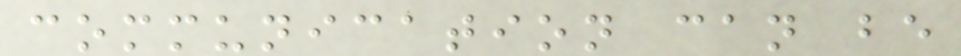communication can be
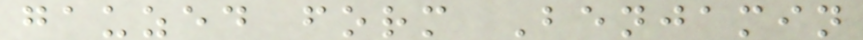gauzed form Benjamin
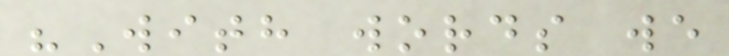"With words we
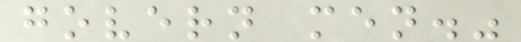govern men."
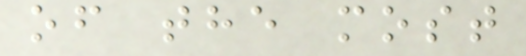of the most
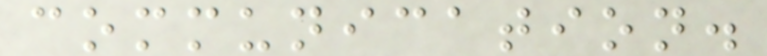communication.
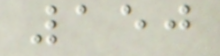150
